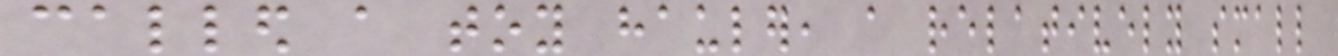called a toy hauler, a relatively small
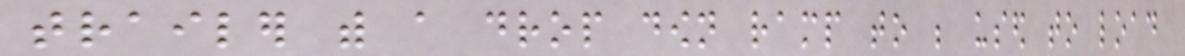trailer with a drop down ramp to be used to load
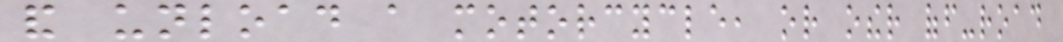and unload a motorcycle, or other off-road
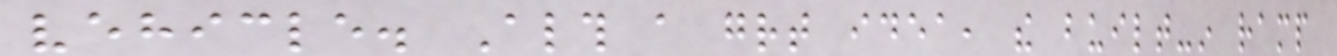vehicle. Although a great idea, the built-in ramp
